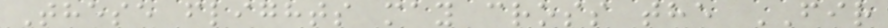These flights may cross the FIR
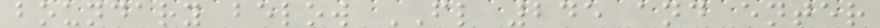boundary below FL 245 and enter
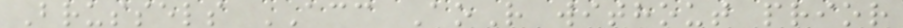Brussels ACC AoR without prior
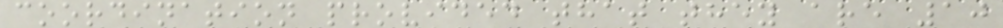coordination provided that they are 10
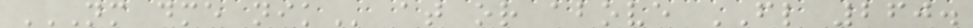NM DME NIK at or above FL 260.
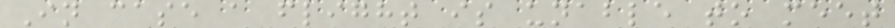In case a flight is unable to meet
